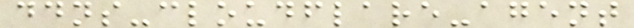ddns-cloudflare-agent
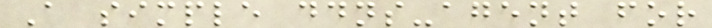A simple ddns-agent for
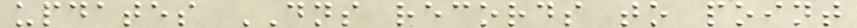updates DNS records to point
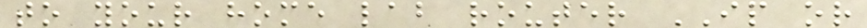to your home lab router IP or
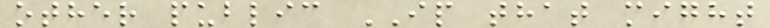other public IP that might
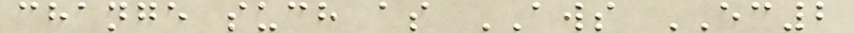change such as AWS EC2
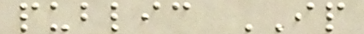public IP
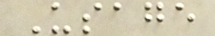Usage
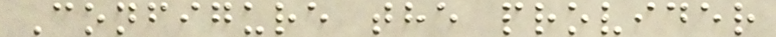Configure the provider
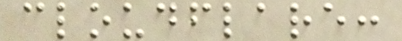cloudflare:
